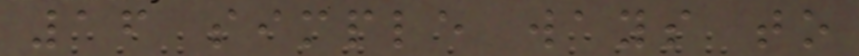16 simple ways to
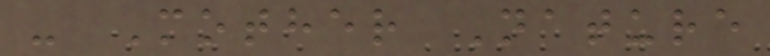- Mother Nature
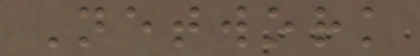Network
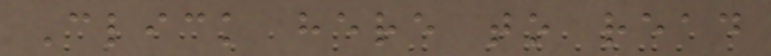Click here to read
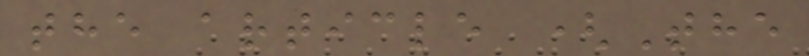the article (The
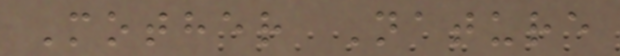Mother Nature
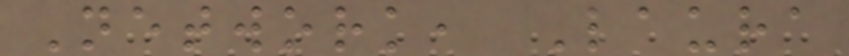Network, Laura
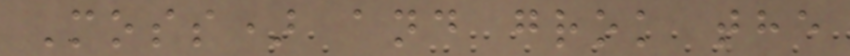Moss) and grok the
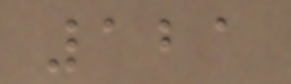121
